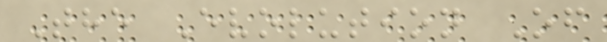The Evolution Of
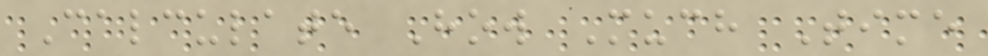Calculate How Much Time
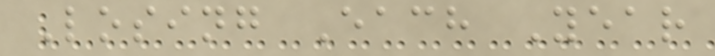Losing Each Year
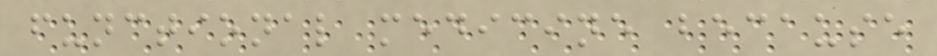functional medicine because
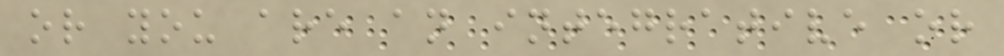or you are an integrative or
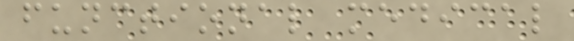functional medical
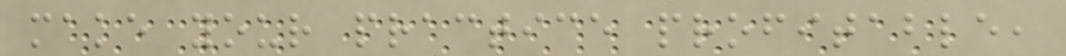make your practice profitable,
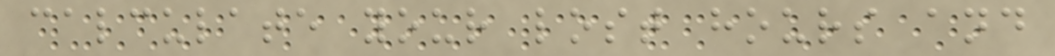calculate your lost hours and
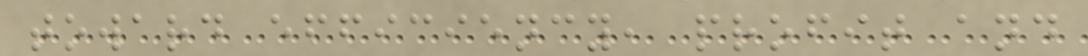toward efficiency, profit and
